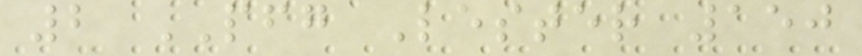2 PFG Lester 150
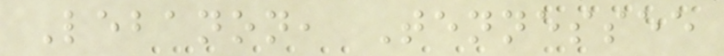Lebanon, Tennessee
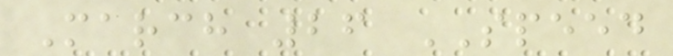March 26 SPEED
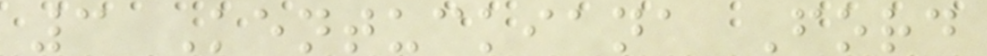3 Kentuckiana Ford
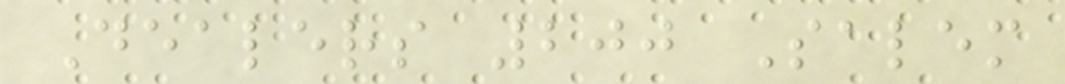Dealers 200 Salem
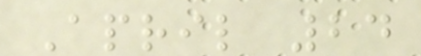April 24
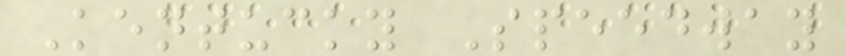Kentucky Speedway
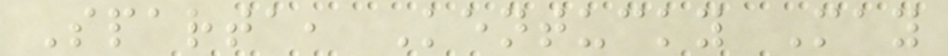Sparta, Kentucky May
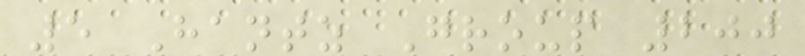5 Hantz Group 200
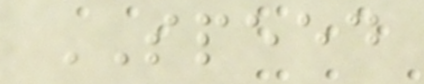SPEED
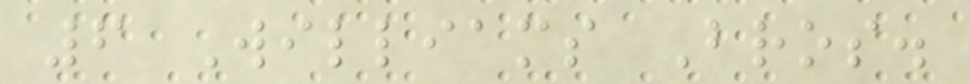6 Williams Bros.
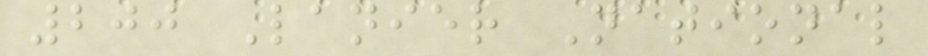200 Lanier National
